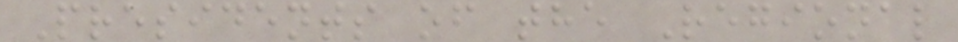Presidents of the Regional
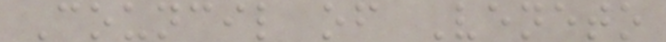Council of Veneto
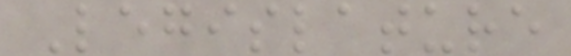Legislature
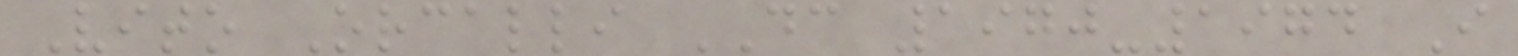Vito Orcalli DC 1970-1974 I
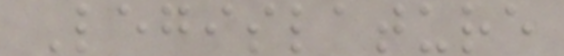Legislature
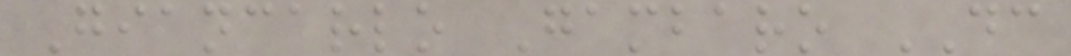Giancarlo Gambaro DC
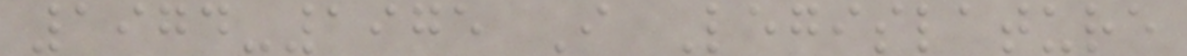1974-1975 I Legislature
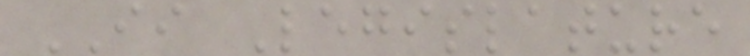II Legislature
